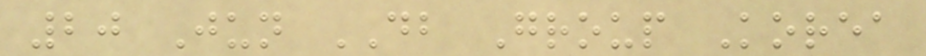20 Jun DB Group Korea
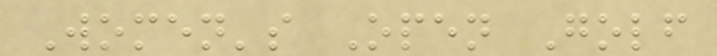Women's Open Golf
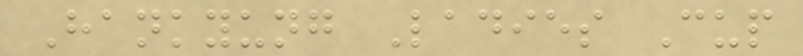Hankyung Ladies Cup
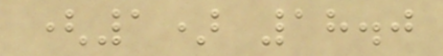(1) 18.0
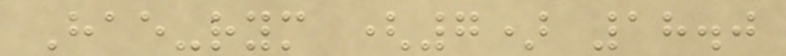Hae-rym (7) 18.0
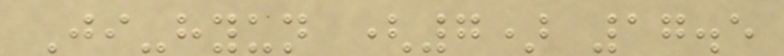Ji-hyun (7) 17.5
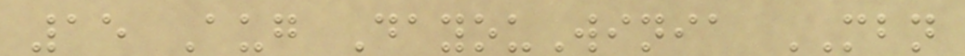15 Aug DayouWinia MBN
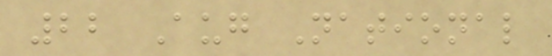22 Aug National
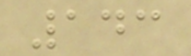143
